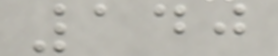140
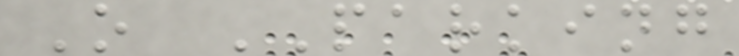O PARKING
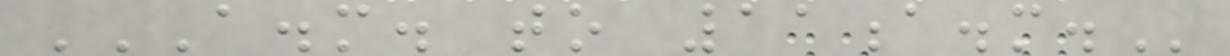A.M. TO 11A.M.
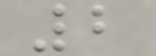2
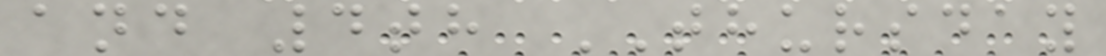and 4th THURSDAY
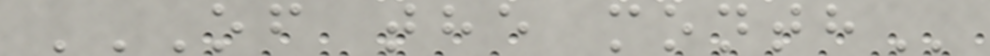OF THE MONTH
